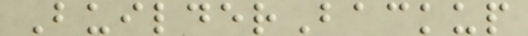BuilderBackup
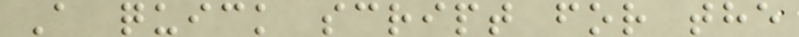A quick script for the
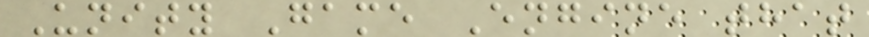Unity Game Engine that
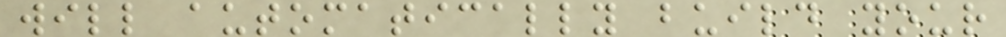will automatically build your
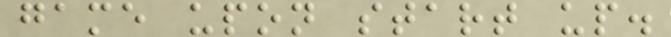game upon start up.
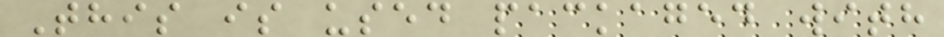This is used packaged with
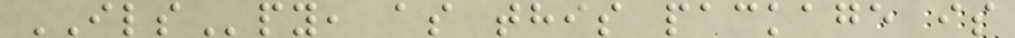ILSpy, as this package is
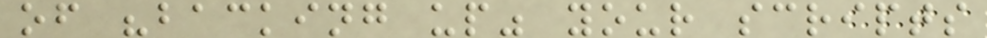of "backing up" your scripts
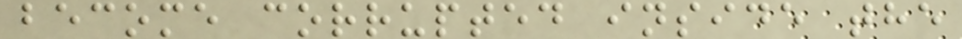become corrupted inside the
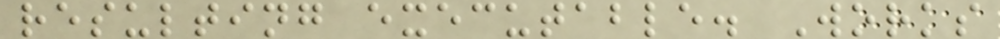resulting executable. Works
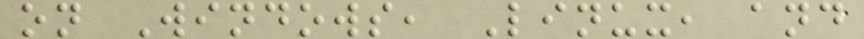on Windows, Linux, and
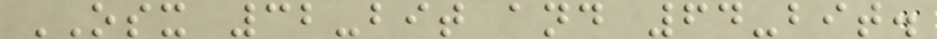OSX 32-bit and 64-bit.
